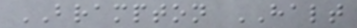BRAMPTON HALT
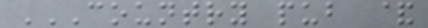COUNTRY PUB &
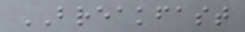BREAKFAST
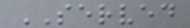SERVED
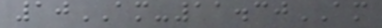10AM-11.30AM
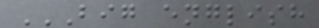BIG ENGLISH
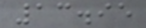13.95
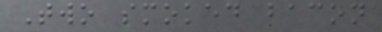Two smoked bacon
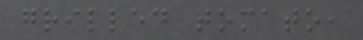grilled tomato,
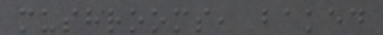mushrooms, baked
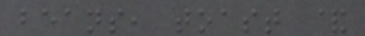beans, toast &
